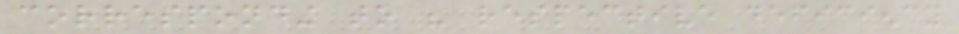corresponding to his respective deficiency
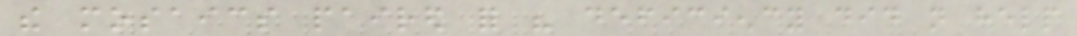the mosaics paired for his deficiency did not help
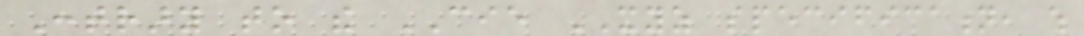Contrary to the CIE XYZ specification, which
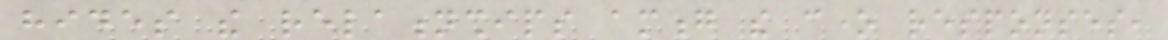hides the relationships among the cone responses,
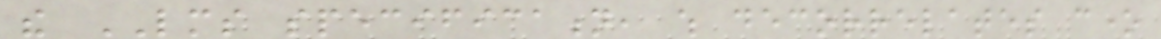the LMS specification, which decorrelates cone
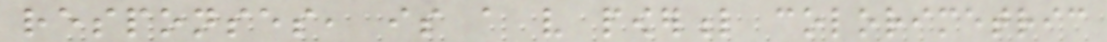responses, is a very powerful colorimetric
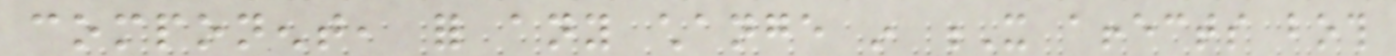component, for any change in X affects both
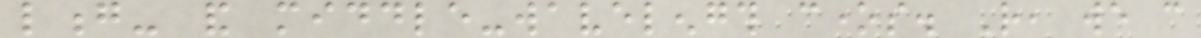long- and middle-wavelength cones. Rather, we can
